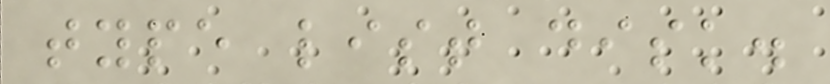type list disk.
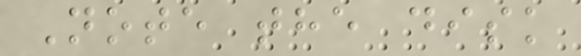Note the disk
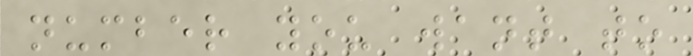number you want to
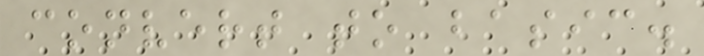convert to basic.
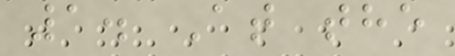1. At the
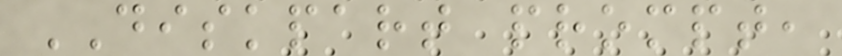DISKPART prompt,
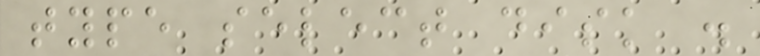type select disk .
